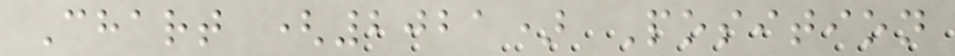Chart (2021) Position
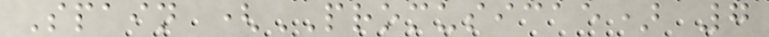Spain (PROMUSICAE) 7
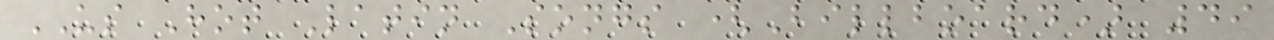US Hot Latin Songs (Billboard) 49
